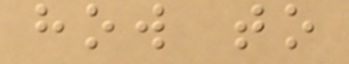how to
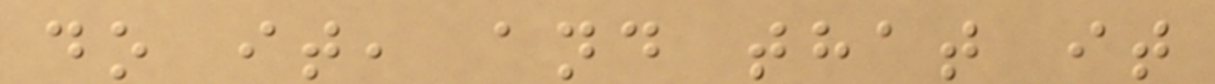do it, and that it
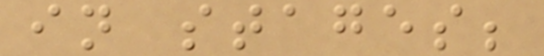in stages;
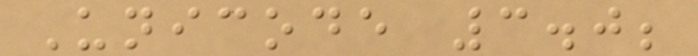Unicode 3.0;
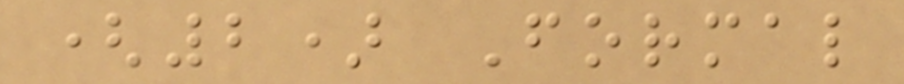(2) Formal
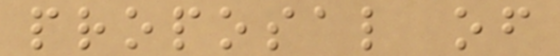proposal of
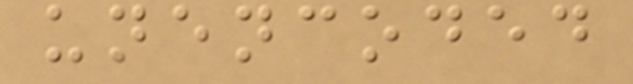unencoded
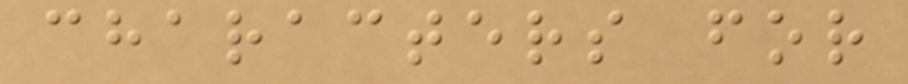characters for
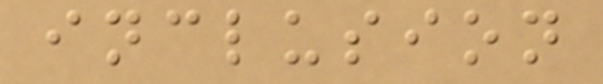inclusion
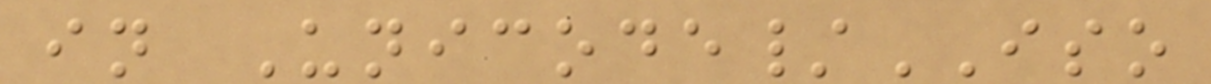in Unicode/ISO
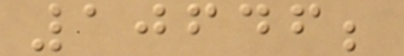10646;
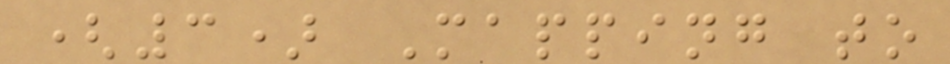(3) Mapping to
